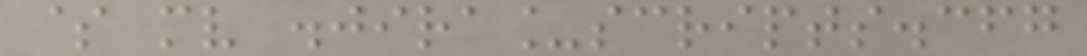$ mv .jira_scripts.cfg
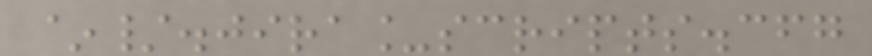~/.jira_scripts.cfg
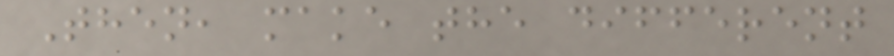Then, make the different
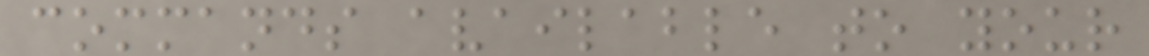commands available to your
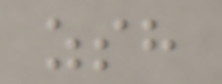zsh
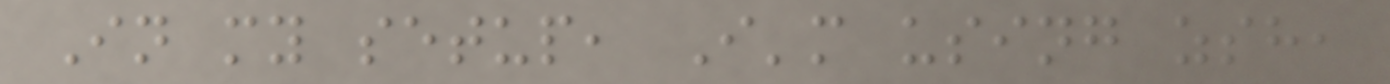In my setup, I'm using zsh,
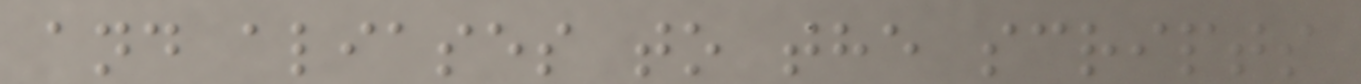and aliases to the scripts
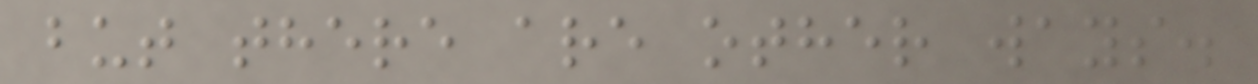but there are other ways.
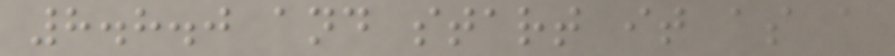8.8.0 and start it as a
